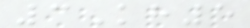3Kh5
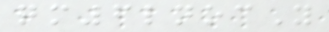qm6lnocY
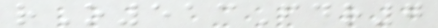rO513Fdr7
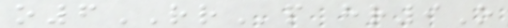o6RRp hr9O
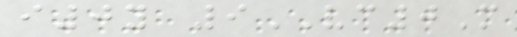i0y 9VC0M
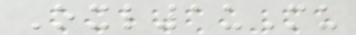Oxl1uMu
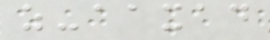z-aaxad
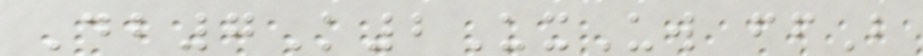Db7K2UxUw ffB
